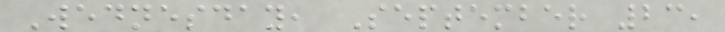Wednesday, September 23,
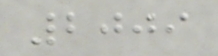2009
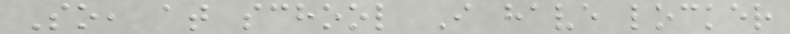So, at school I have locker
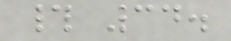# 34.
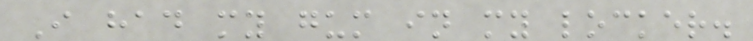I had my gum in my locker.
